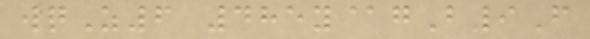wqZ6 485y@gB9F
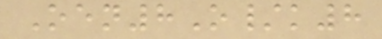Oen8O/k8
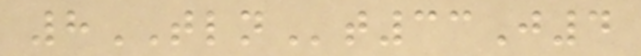8TLNt33J4
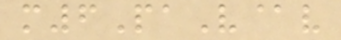m6PaV@v
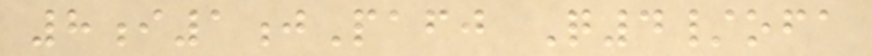8i1jPafj Q4/ofa
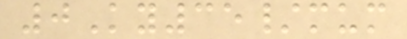0Ky35/mum
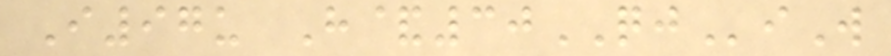I97u H&30QJiW
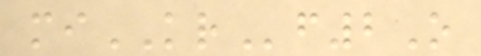miKRf2O
